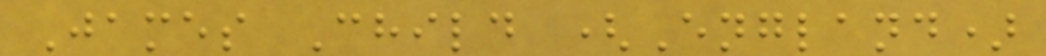James Child (England)
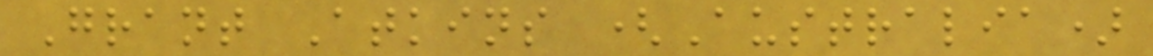Grant Atkins (Australia)
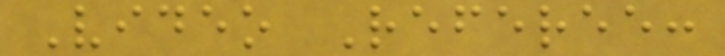Video Referee:
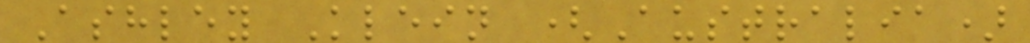Ashley Klein (Australia)
